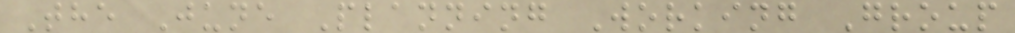The June Planning Working Group
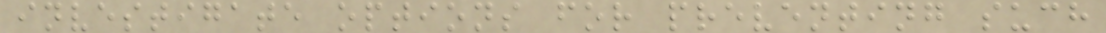investigate options for preventing such
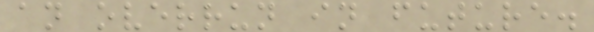an overrun in future.
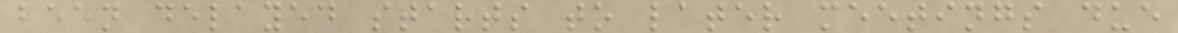been delayed starts to later meetings due
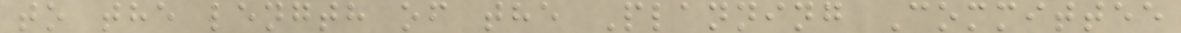to the length of the Planning Committee
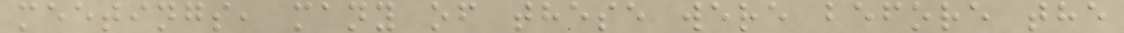meetings, many of these were before the
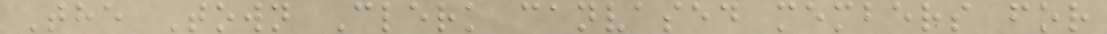The Town Clerk canvased members for
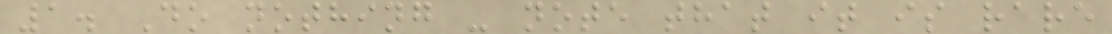1. Do nothing - note that it is rare
